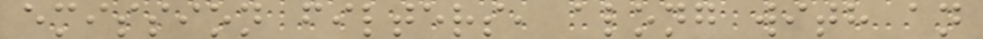emission filters, along with an
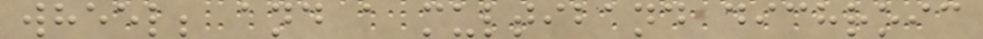wheel; and a multiband dichroic
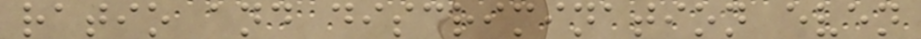ratio and discrimination even
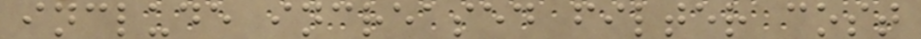include increased filter cost
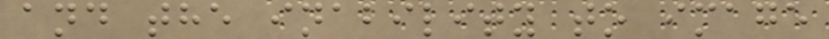and the inability to image
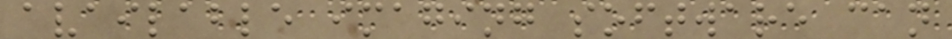available imaging software can
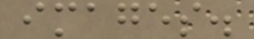images.
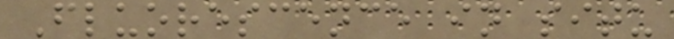Fluorescence in situ
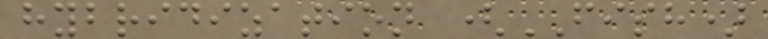hybridization (FISH)
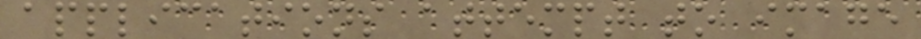applications attempt to image
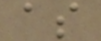as
